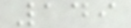149
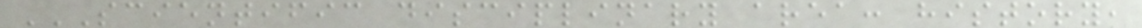SCIENTIFIC DISCIPLINARY AREA: HISTORY,
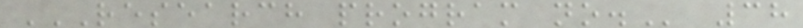RESEARCH PROGRAM NO. 38
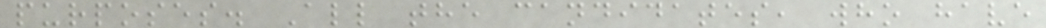purposes. All the candidates, who have
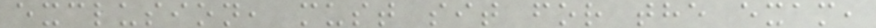exclusion, must sit for the exam,
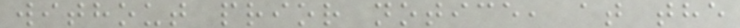without prior notice, at the
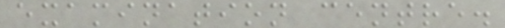examination centre.
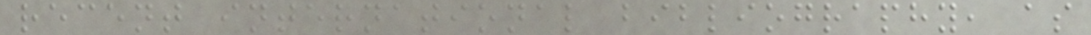recent international bibliography, as
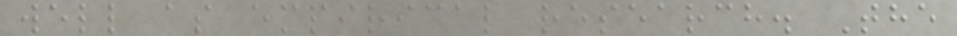well as empirical research. The
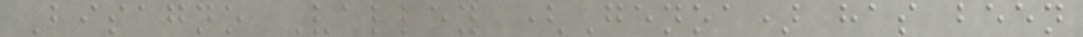Bisagno Valley (Genoa) has been
